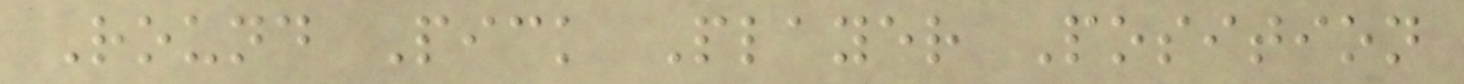Round Pick Player Position
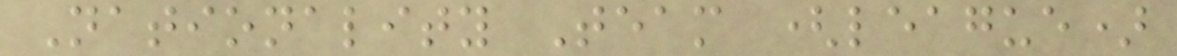Nationality Team (league)
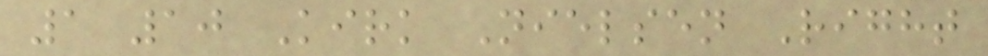1 10 Kirk Nielsen Right
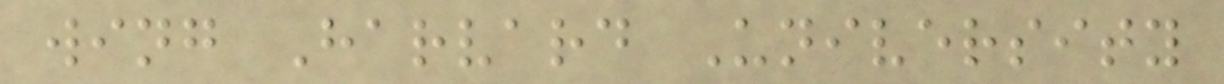wing Harvard University
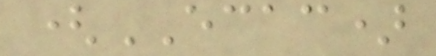(ECAC)
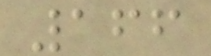166
